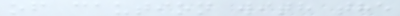of caution with the
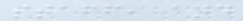staff, and
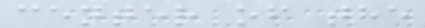center of the
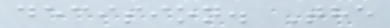decision. The
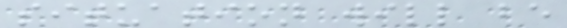situation will be
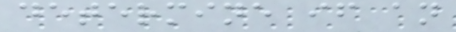determine if an
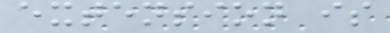extension is
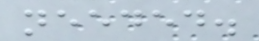needed.
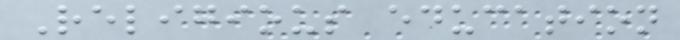Religious education
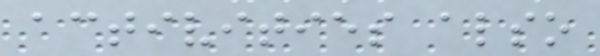activities also
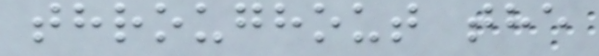throughout the
